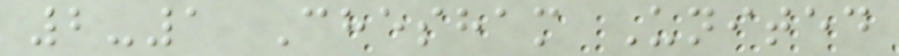2-1 Chesham United
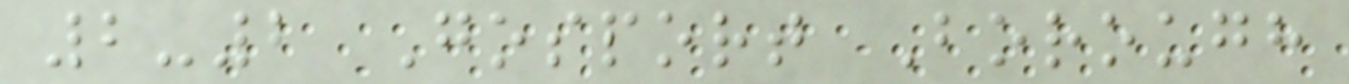2-2 Gosport Borough
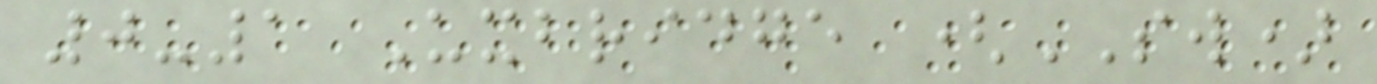0-1 Uxbridge (SW)
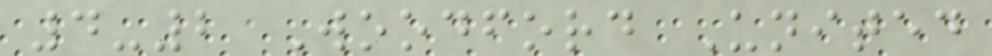4-2 Woodford United
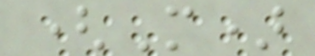(M)
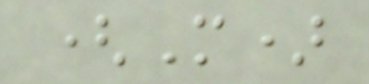(M)
